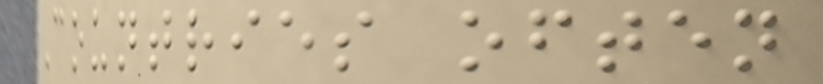Countries often
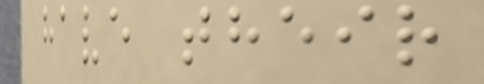have their
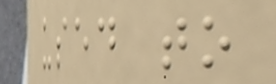used to
